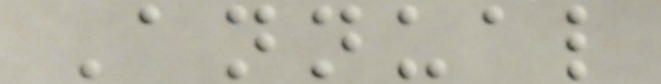Annual
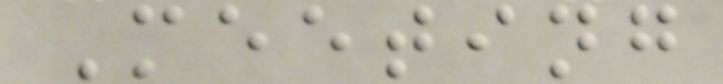Meeting
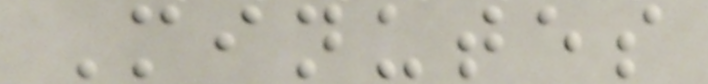Minutes
